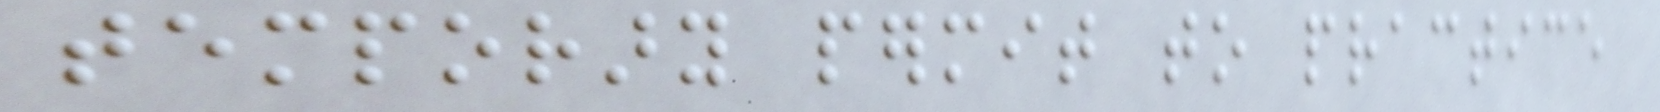temporary permit to practice
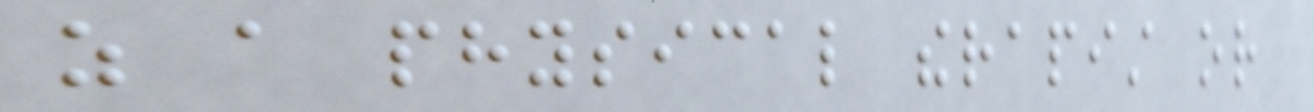as a physical therapist or
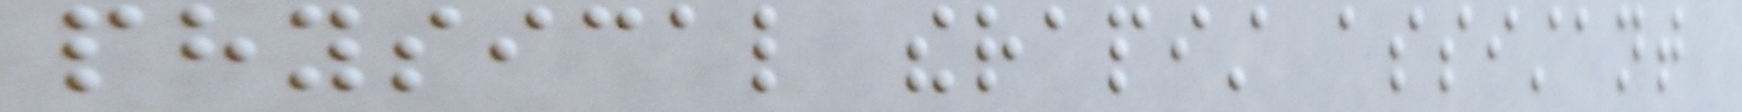physical therapist assistant
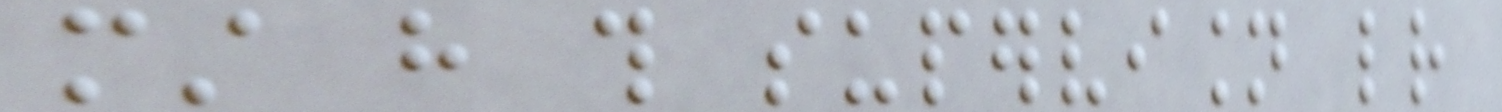must have this supervision letter
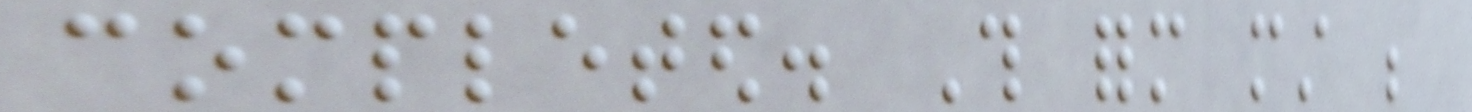completed. This form must be
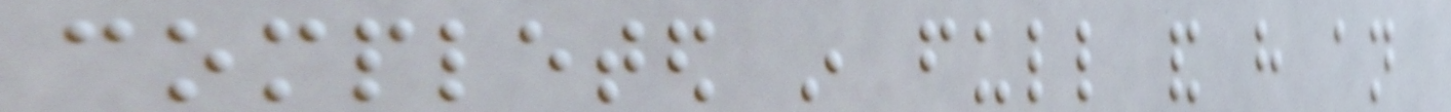completed in full and have an
